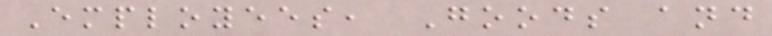Employees, Goods and
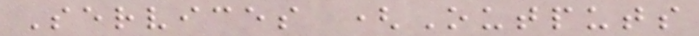Services (Outputs
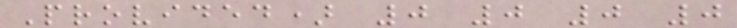Provided) 0 0 0 0
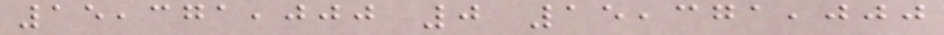15,371,000 0 15,371,000
